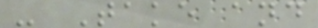- Take and
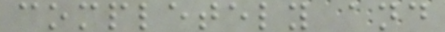completely and
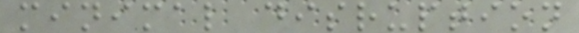minimal disruption
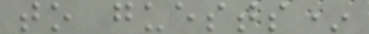to guests*
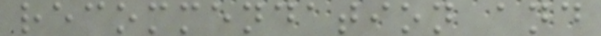recommendation and
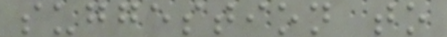suggestion to
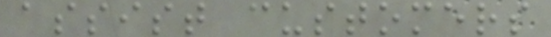assist customers
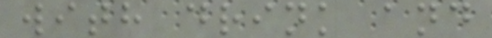with drink and
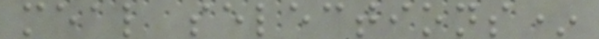meal selections*
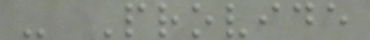- Provide
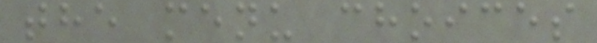the menu choices
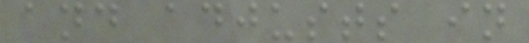and adjusts in
